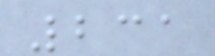231
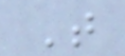T
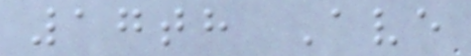17th Ave
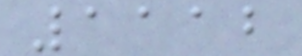1112
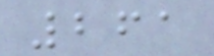261
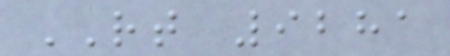RT 9281
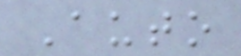Auto
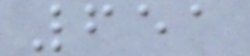651
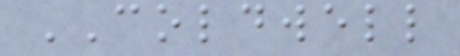COLDWELL
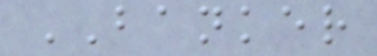BANKER
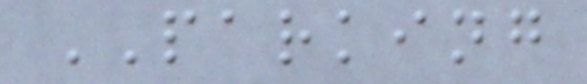PARKING
